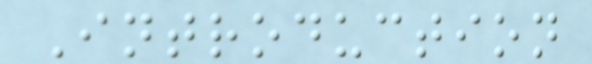Introduction
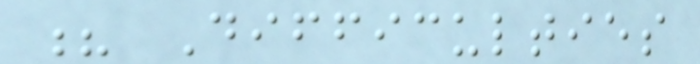? Difficulties
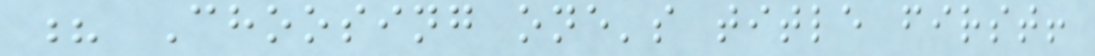? Choosing one's title first!
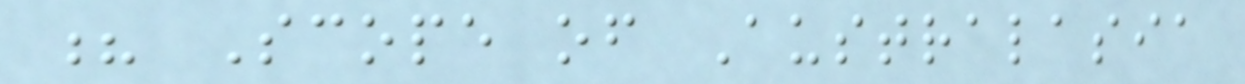? Scope of Australasia
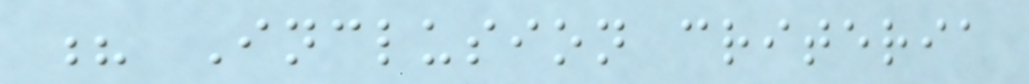? Inclusion criteria
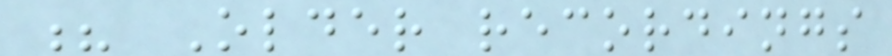? Older recordings
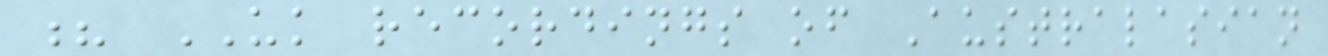? UK recordings of Australasian
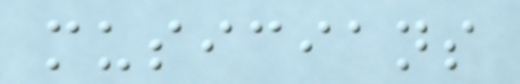musicians
